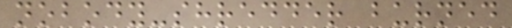nobody-shredder burned
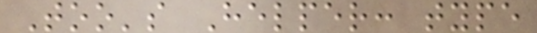Too's Helper: type
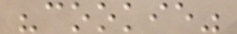"cookie"
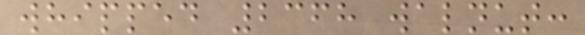whipped 2368 walnut:
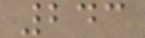243
